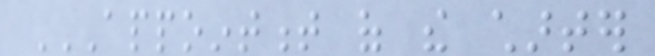APPOINTMENT OF THE CHARTER
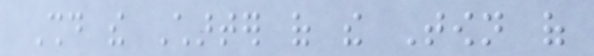Should the Charter of the Town of
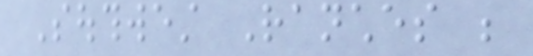Southwest Ranches be
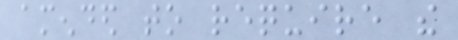amended to require the
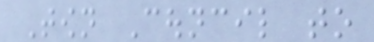Town Council to
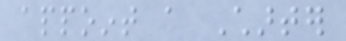appoint a Charter
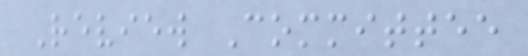Review Committee
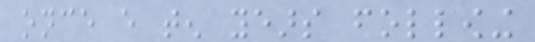once every ten years following
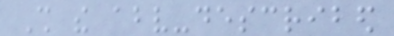Shall the above-described
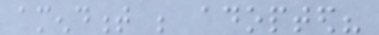amendment be adopted?
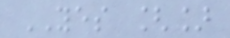YES []
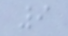9
